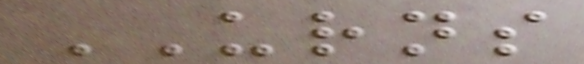URNS
